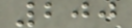200
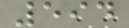594
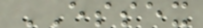ESSEX
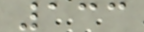133
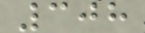308
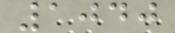1040
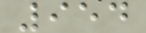954
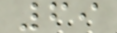69
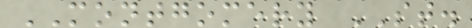MONTGOMERY ST.
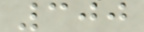300
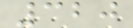320
